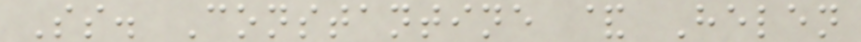Ss. Constantine & Helen
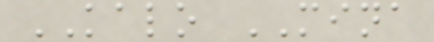KALO MINA
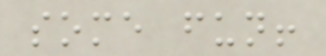some fun!
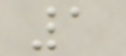1
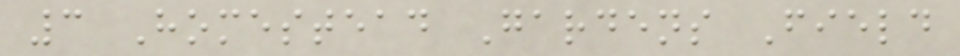3 Homestead Gardens Field
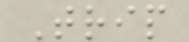Trip
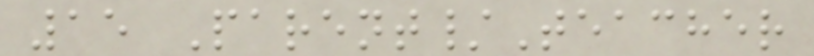15 Parent/Teacher
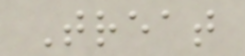Treat
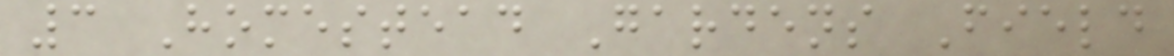3 Homestead Gardens Field
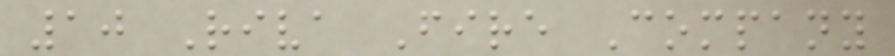10 Riva Fire Company
